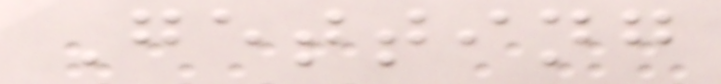Getting
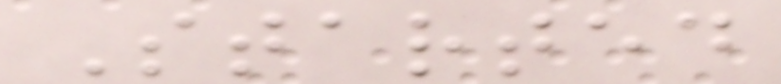Started
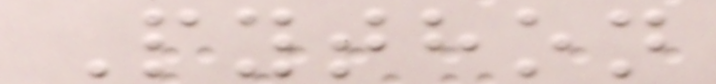Python
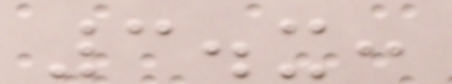3.x:
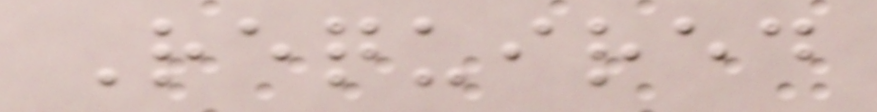Required
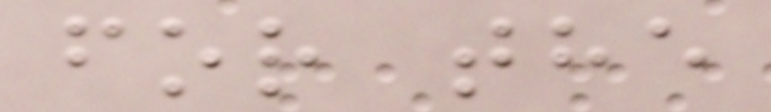for the
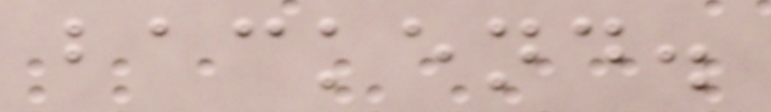backend.
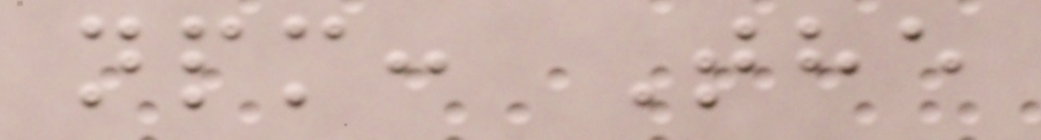npm: The
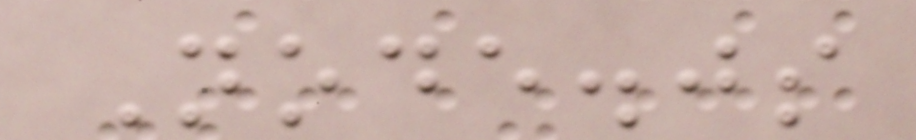Node.js
